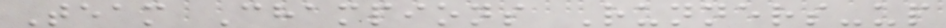Team Champions Runners-up
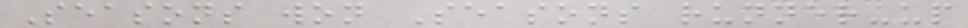Seasons won Seasons runner-up
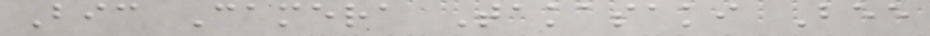Bic Camera Takasaki Bee
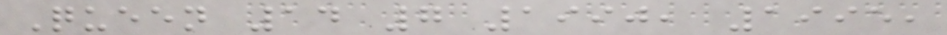Queen 14 7 1990, 1995,
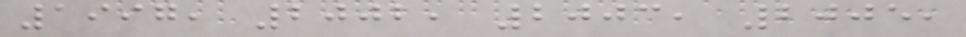1997, 2002, 2003, 2005,
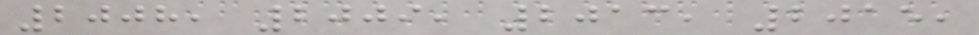2008, 2009, 2013, 2015,
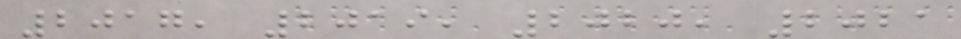2017, 2019, 2020, 2021
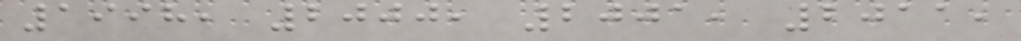1998, 2000, 2001, 2011,
